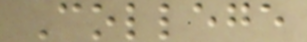College
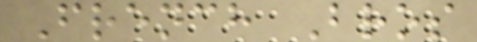French Bros
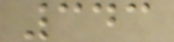343
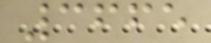3665
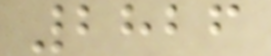2826
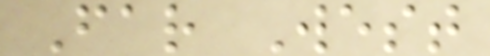Far West
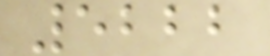5222
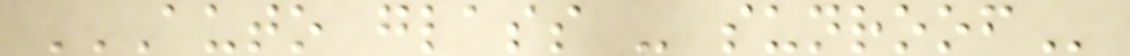AUTO GLASS - SUNROOF
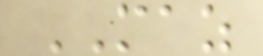MAZ
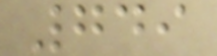749
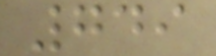749
